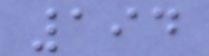194
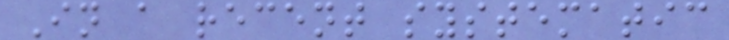In a recent systematic
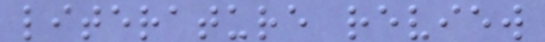literature review
